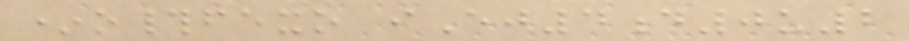*o#fexo iEj4d0u2
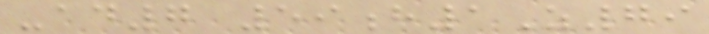-ad7 59h1Z79
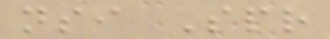nsi Spr
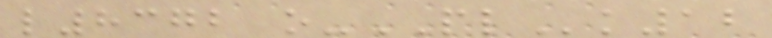l8372 o-PLk12
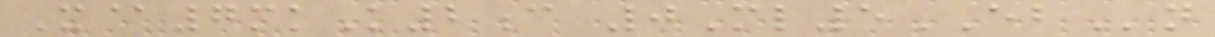X@7mkK2c 0Ml5EBn
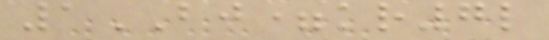1BJ=kr7l
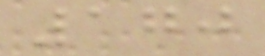170
